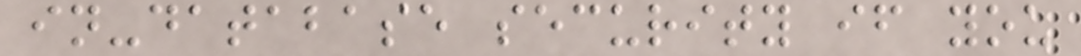in-database security if you
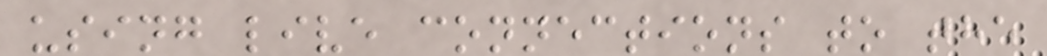using live connections to the
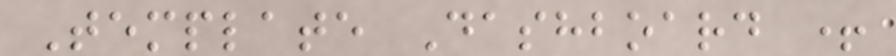Template Dashboard +
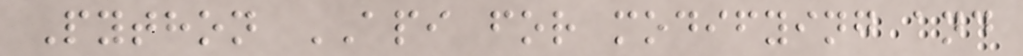Python API for modifying and
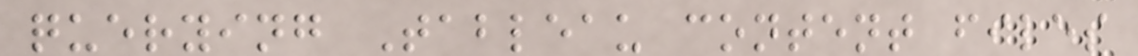querying Tableau content files
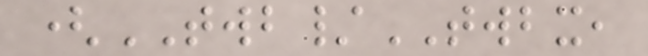(TWB/TWBX,
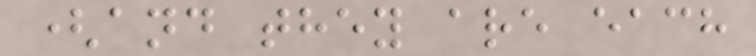(and they are each
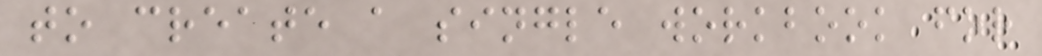to create a single workbook for
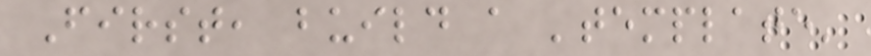First, build a 'template'
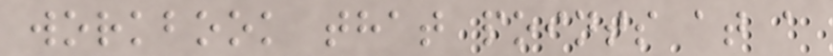workbook that points at a
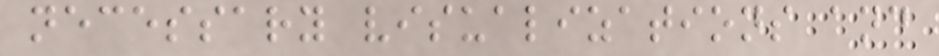necessary visualizations and
